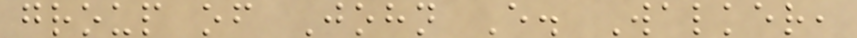group of John E. Walker,
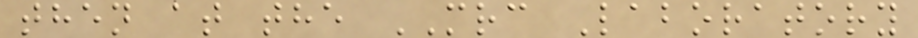then at the MRC Laboratory
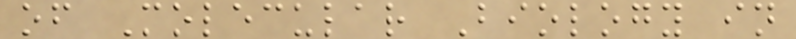of Molecular Biology in
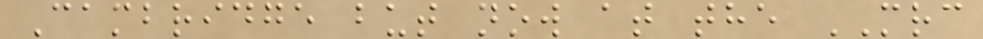Cambridge but now at the MRC
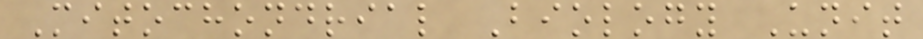Mitochondrial Biology Unit
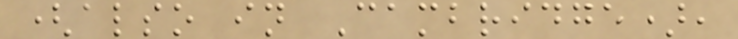(also in Cambridge),
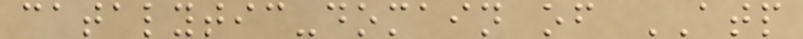catalytic-domain of ATP
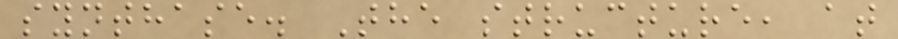synthase. The structure, at
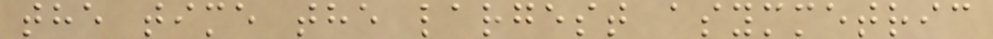the time the largest asymmetric
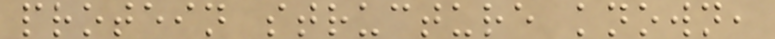protein structure known,
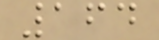164
